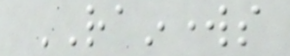RAINWORKS
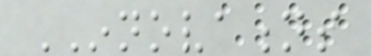INNOVATIONS
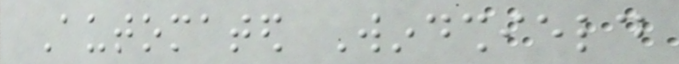Automated Windshield
